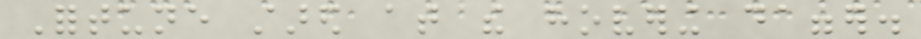Fortune stared at the hovering dagger.
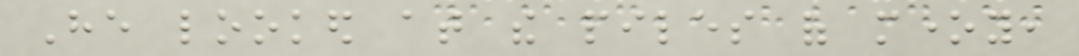He looked at the piles of money,
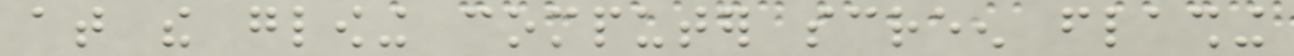at the glowing computer screen flashing
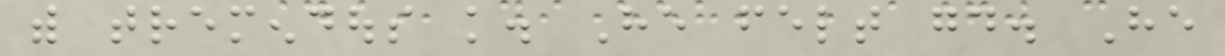with tremendous knowledge. He felt good. He
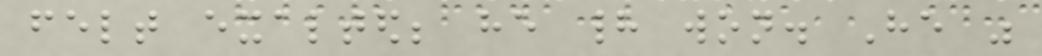felt exalted; he had won. He was
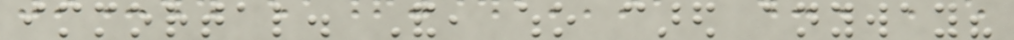immortal. And, who cared anyway?
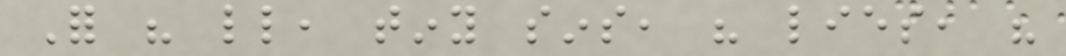For his little, tiny sins, his lies, his
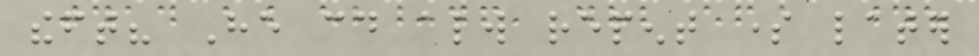theft? He could always repent some later
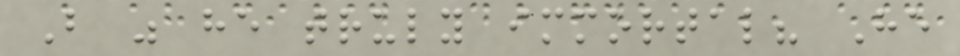But was he truly immortal? He
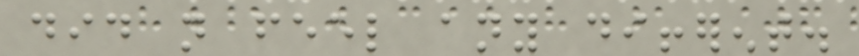did not feel any different.
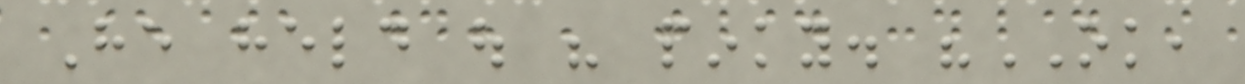He held out his pinky. "OK,
